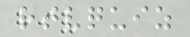rtvquiz
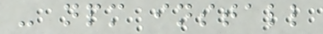- npm install
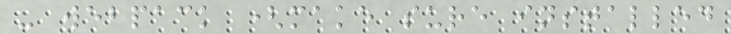- webpack (make sure installed
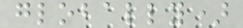globally)
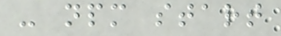- npm start
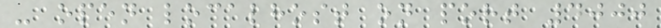- open localhost on port 4000
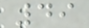49
